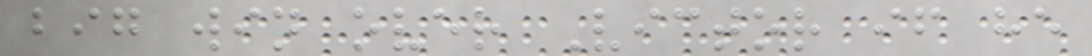big win over Victor if he
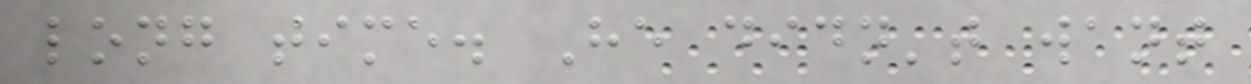long time. He didn't want
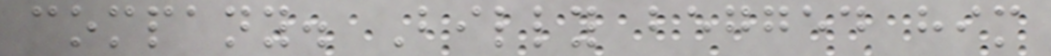company. Billy begged him
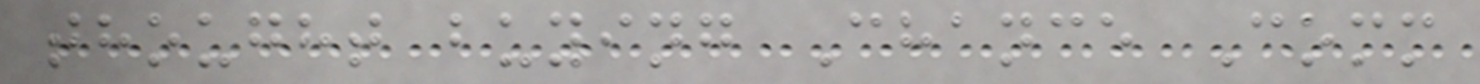thought buying Chance Comm
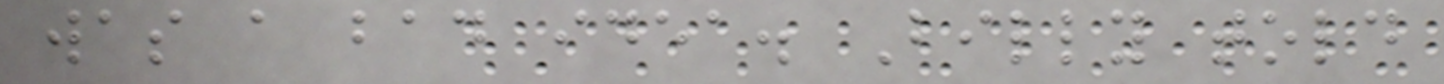was a bad idea. Billy told
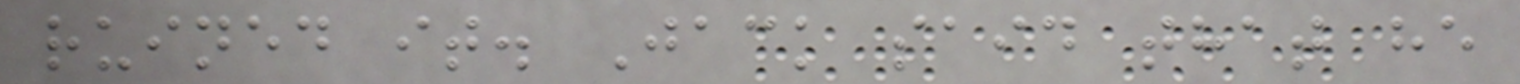ruined it. Jack said that he
